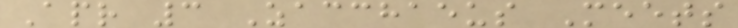Apr 3 Zacchaeus Meets
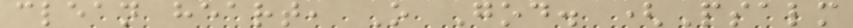clean heart, O God. (Psalm
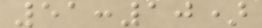51:10)
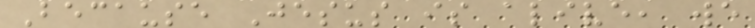Because Jesus is alive, we
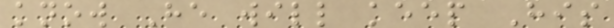know He will keep His
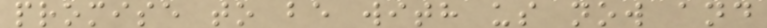promise to be with us now and
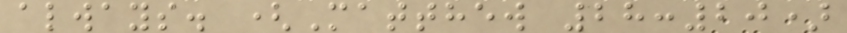always. (Matthew 28:20)
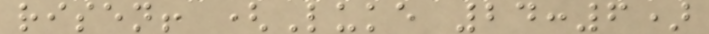risen! (Luke 24:6)
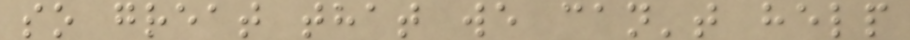so great that we can't help
